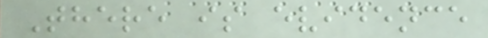There is evidence
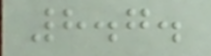8.7.
